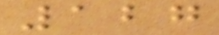127
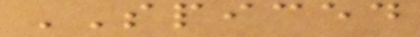SPICED
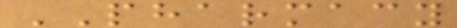PHARMACY
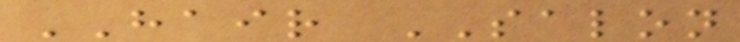HAIR SALON
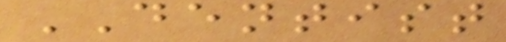DENTIST
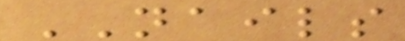NAILS
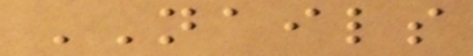NAILS
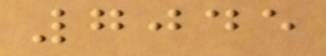7045
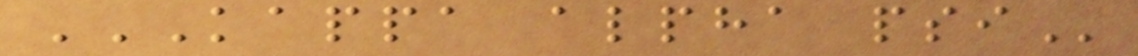KAPPA ALPHA PSI
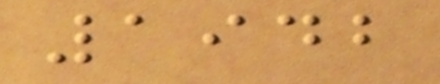1942
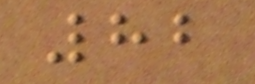82
